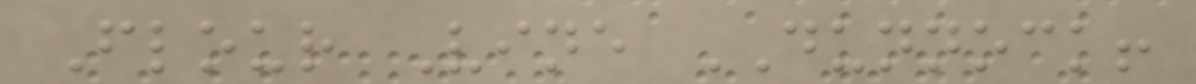Flour Vine DUNNOCK!
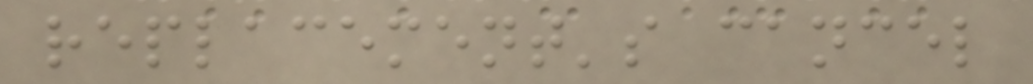replacement's cancel
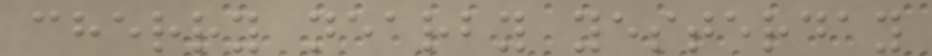cherry nearby yesterday
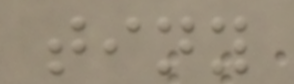tiny
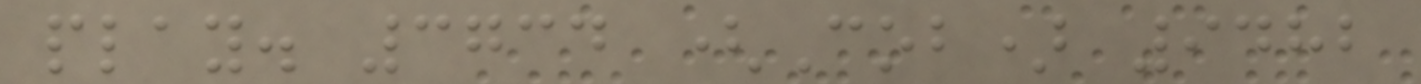play. 3734 (Cob) 9482
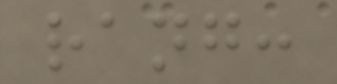rang:
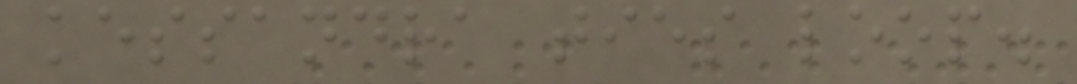kessandra ties loop.
